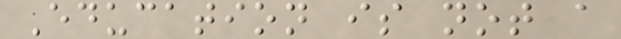Education is not a
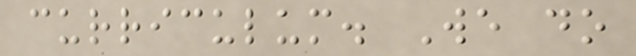curriculum. We do
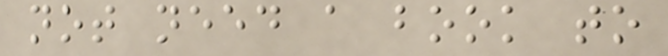not need a book to
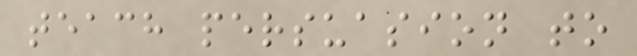teach persuasion to
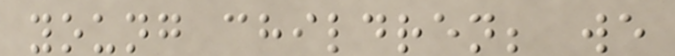young children; we
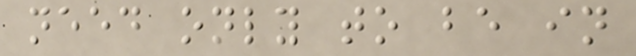need only to be in
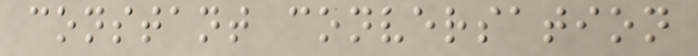constant conversation
